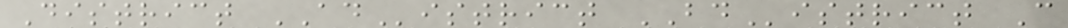District ADistrict BDistrict C
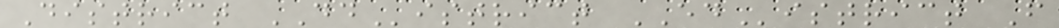District DDistrict EDistrict F
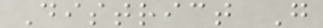District G
